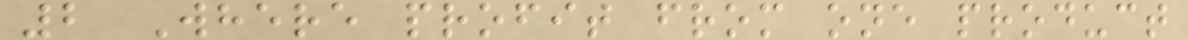2 Where profit from one product
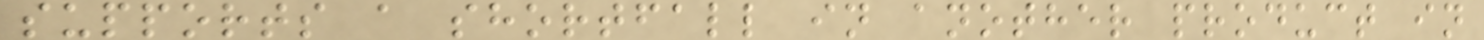supports a shortfall in another product in
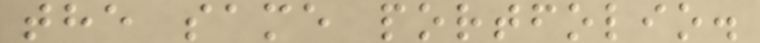the same portfolio.
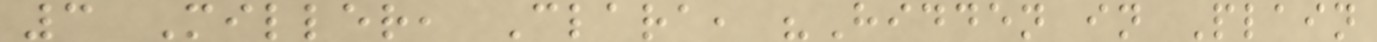3 Miller, Clara, "Hidden in Plain
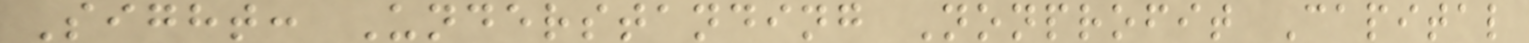Sight: Understanding Nonprofit Capital
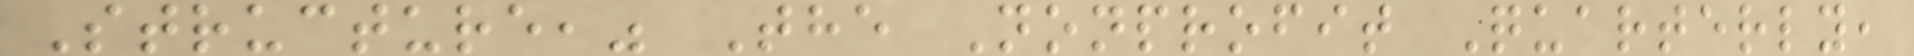Structure," The Nonprofit Quarterly,
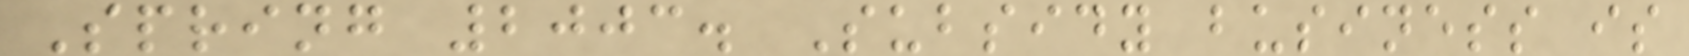Spring 2003. Subsidy business is
